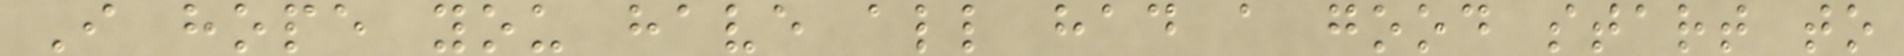I hope you have all had a good start to
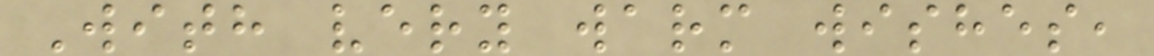With very warm wishes,
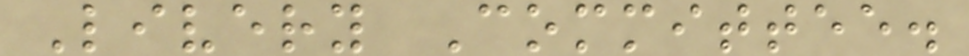Livery Committee.
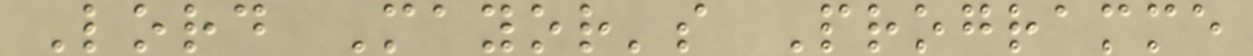Lord Mayor's Programme
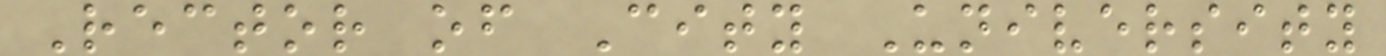Rector of City University
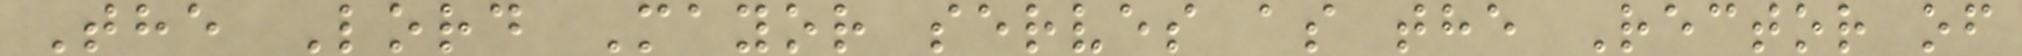The Lord Mayor serves as the Rector of
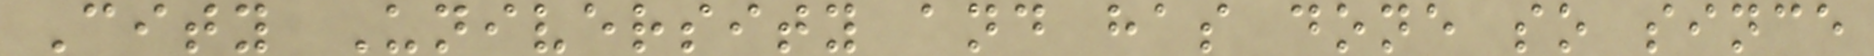City University and has done so since
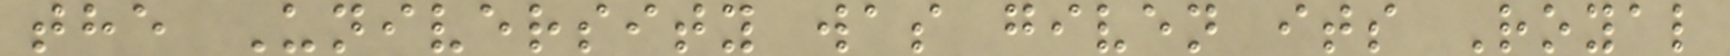the University was given its Royal
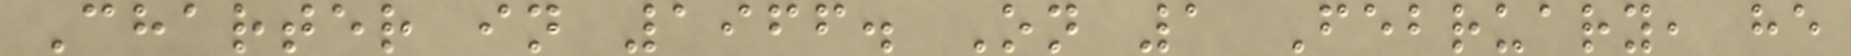Charter in 1966. On 1 February, he
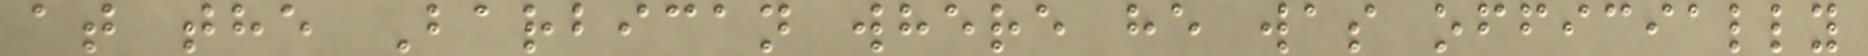at the Barbican where he was officially
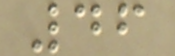46
